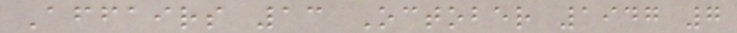Affairs 13 October 1947 7
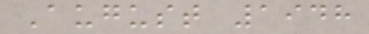August 1948
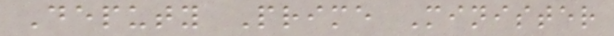Deputy Prime Minister
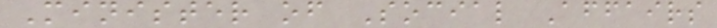Minister of Social Affairs
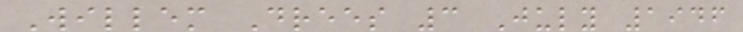Willem Drees 3 July 1946
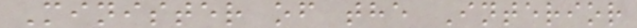Minister of the Interior
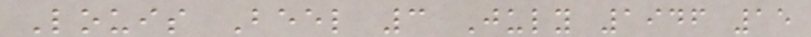Louis Beel 3 July 1946 15
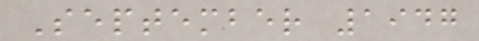September 1947
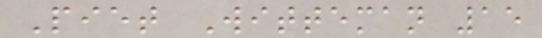Piet Witteman 15
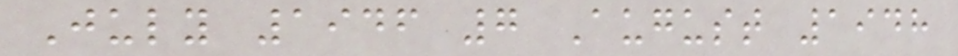July 1946 7 August 1948
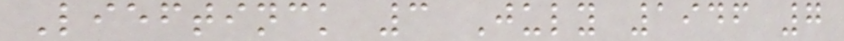Lieftinck 3 July 1946 7
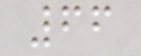66
